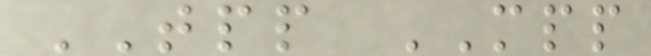TPP MPP
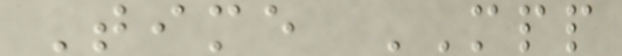Time MPP
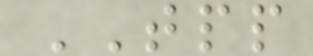TPP
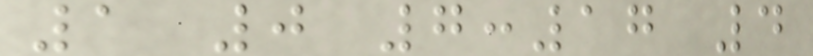1 0 7:17 4
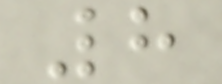8
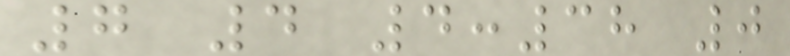7 4 4:38 0
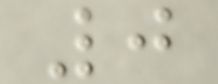0
